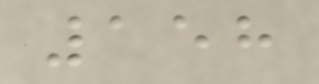158
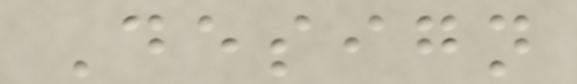Design
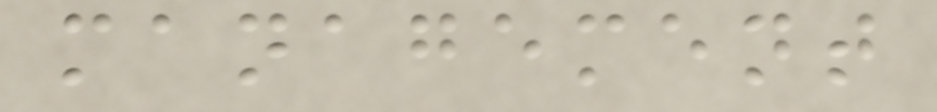management
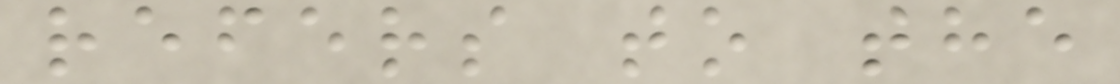refers to the
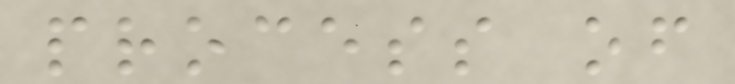process of
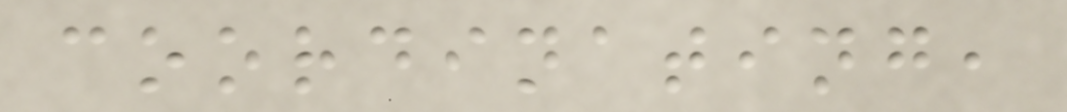coordinating,
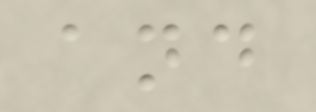and
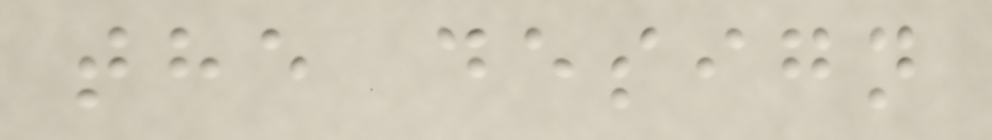the design
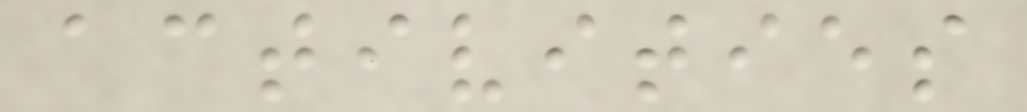activities
